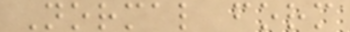Normal form
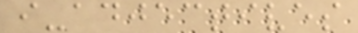i-adjectives
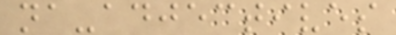na-adjectives
